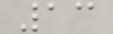13
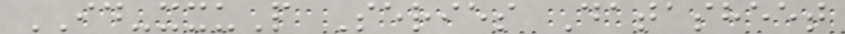ID-xxuP Series Datasheet
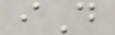iD
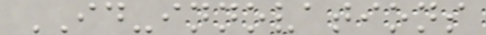ID-innovations
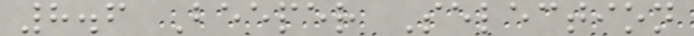8.6 Beeper Selection
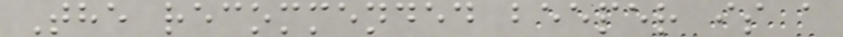The recommended beeper is a
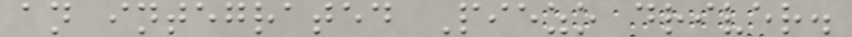an integrated Piezo driver.
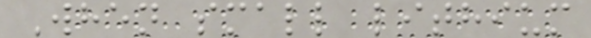When small lithium
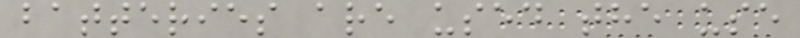batteries are used the use
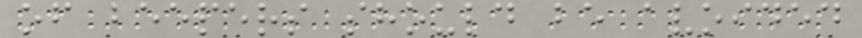of beepers should be avoided
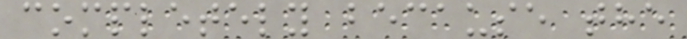completely because the
